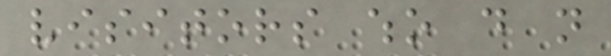visitors who do not
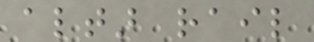altar rail
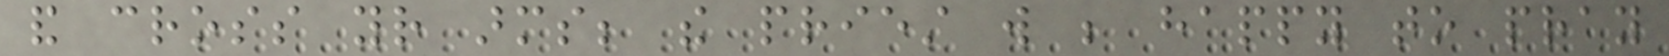and cross your arms; the priest will be happy to pray
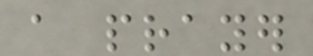a prayer
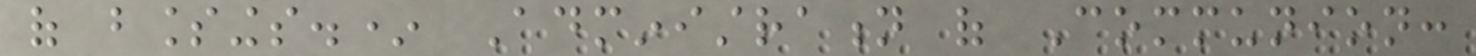of blessings.* Administration of Communion:
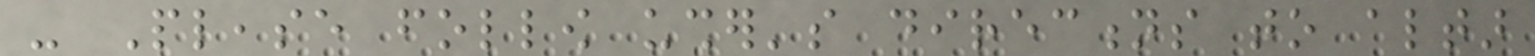- Please follow usher's directions to altar
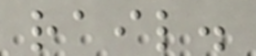rail.
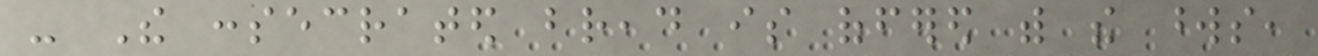- The consecrated bread is offered with the words,
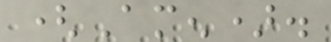(Amen).
